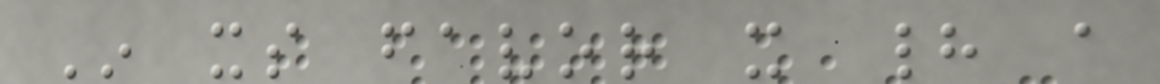In its favor it had a
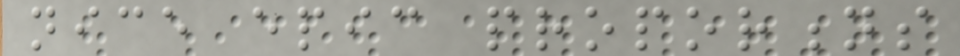nice epic proportions
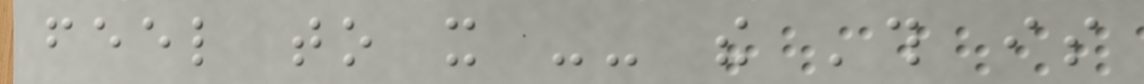feel to it -- the 'this is
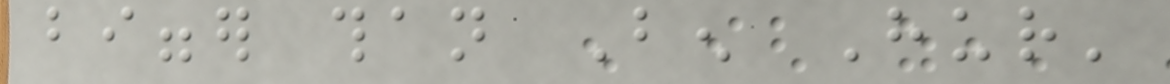bigger than Ben Hur'
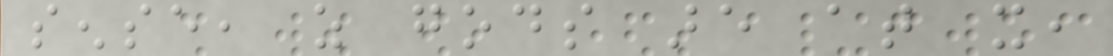sense, as gods are at it,
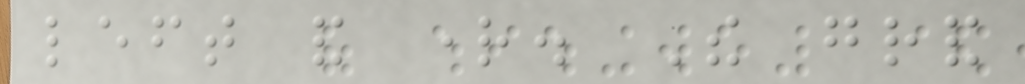left and right. The grand
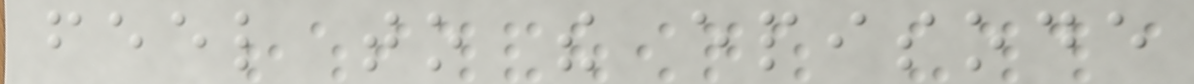feel to the episode
